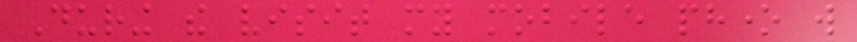During the visit my mobile phone will
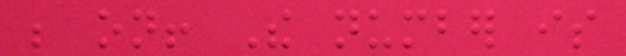be on! The number is
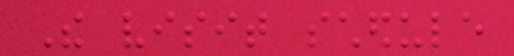The visit schedule
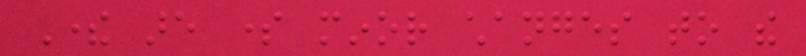There are some minor changes to the
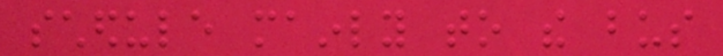schedule mainly to the bus
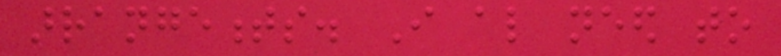arrangements. I also need to
